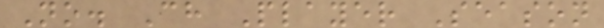No. Ch Player Season
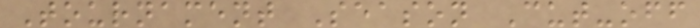Tournament Season Cut-off
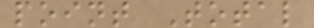point Total
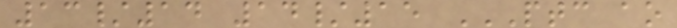13/14 14/15 PTC AO
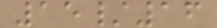15/16
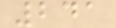241
